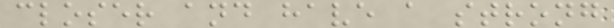closer and have a strong
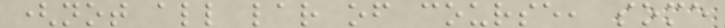(not all lar of course, some
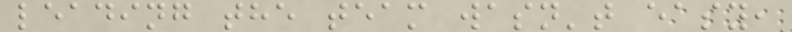leading the team wasn't easy,
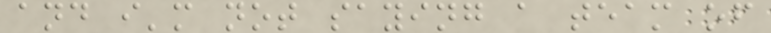and i'm not saying a team of
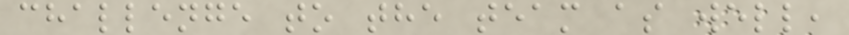challenge to the team as well,
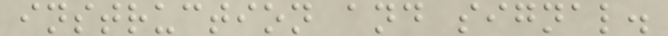instruction and signal.
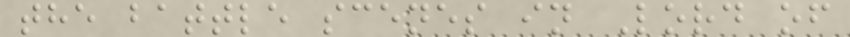the battle scenes in Lord of
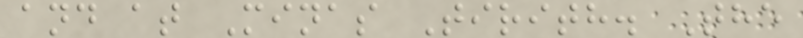and at Minas Tirith. The
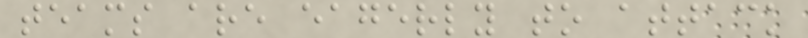teams are eagerly to attack
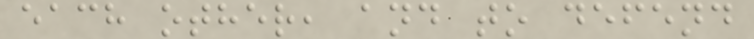each other, and to defend
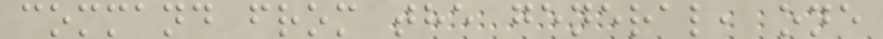command from the general, one
